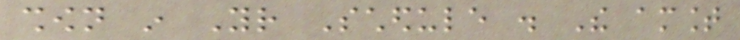shown in Your Schedule . The amount
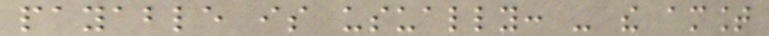payable is usually: - the amount
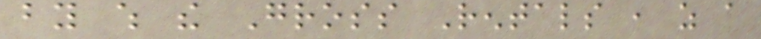by which the Gross Rentals , as a
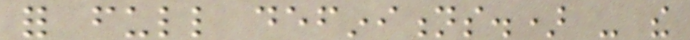for full definitions.) - the
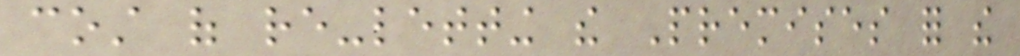cost of re-letting the Premises for the
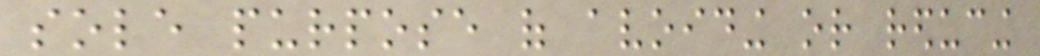sole purpose of avoiding or reducing
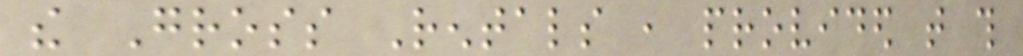the Gross Rentals , provided that this
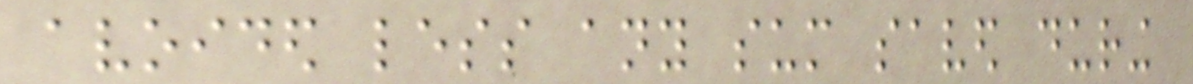avoided less any sum saved during
